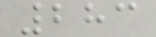283
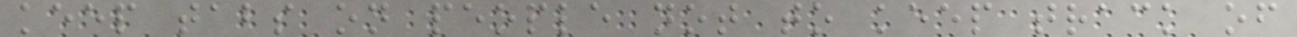keep tabs on people not to keep track of
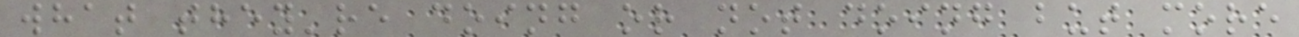what they're doing or not doing but more
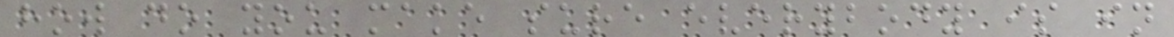how do you make sure everybody is in
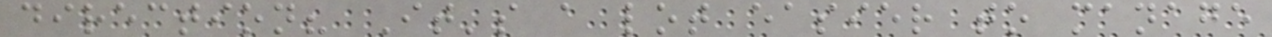direction? It's a lot easier to manage
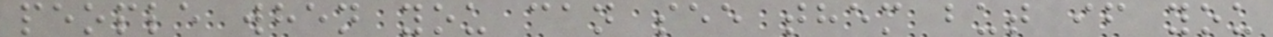people when you can see them but if you
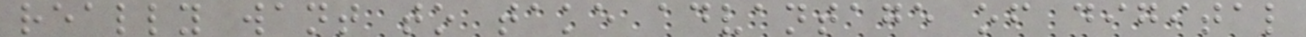really want to take advantage of digital
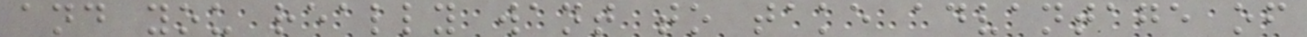and you really want to take advantage of
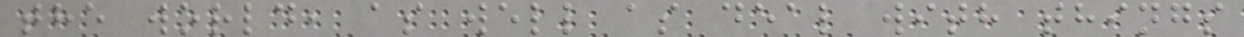the world, as well as deal with things
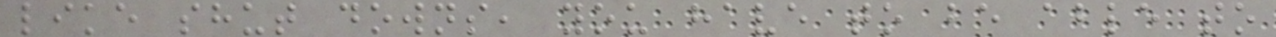like shut downs, you have to be able to
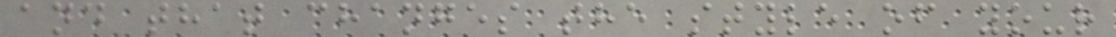and that changes the style of your
